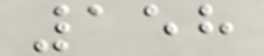158
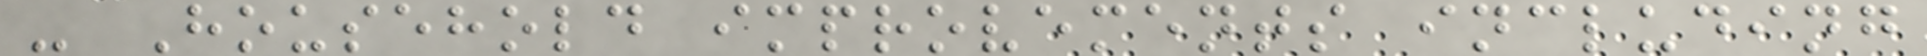- Household improvements including
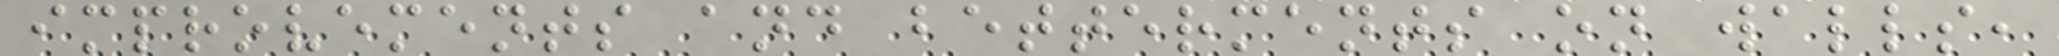improvements and betterments on walls,
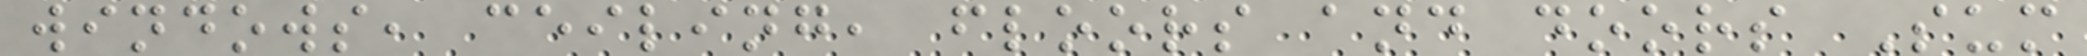windows, ceiling, floors and doors Sum
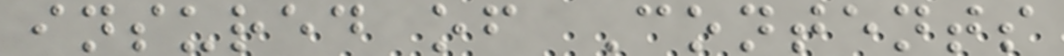insured of Contents
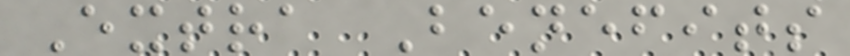Extra Benefits
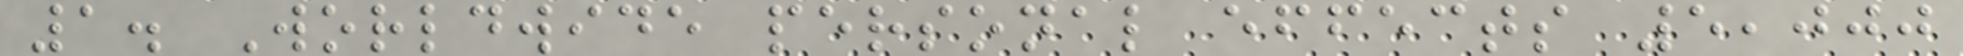1. Worldwide personal effects 5,000
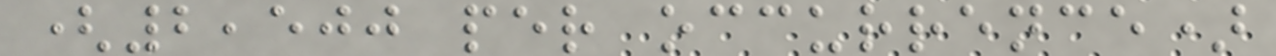(2,500 per occurrence)
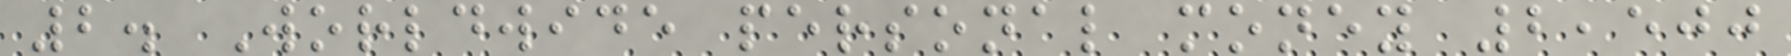2. Worldwide personal money 2,500
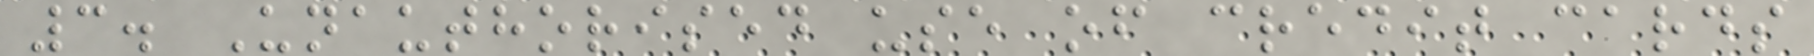3. Unauthorised use of credit cards
